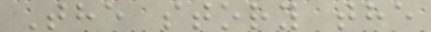The story the
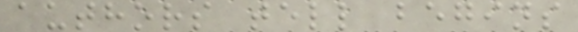authors tell begins
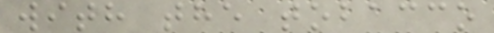with the tobacco
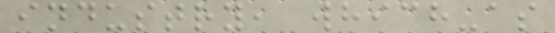industry, which-as
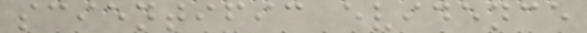scientific evidence
